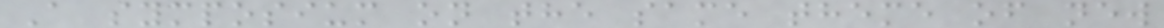A symposium on the same theme of new
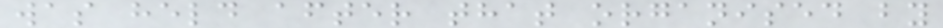was held after that organised by
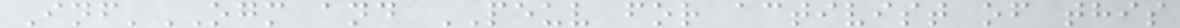Inf'OGM and PEUV for activist of this
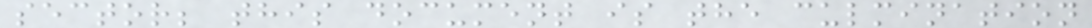sector; this document is the culmination
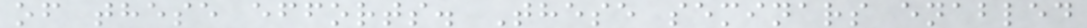of these efforts. These seminars enabled
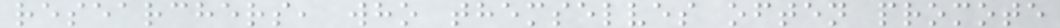researchers, who themselves often promote
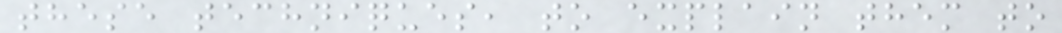these techniques, to explain them to
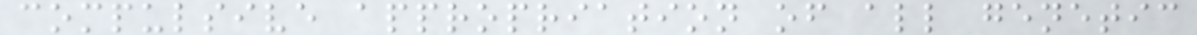compulsive appropriation of all genetic
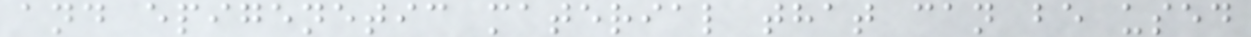and epigenetic material that can be used
